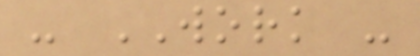- WORK -
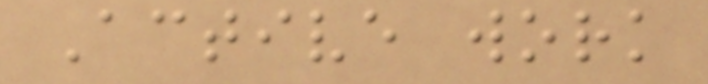Active work
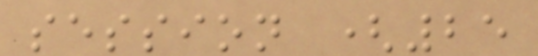session (25
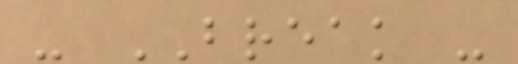- BREAK -
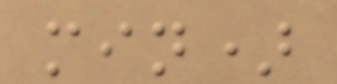min)
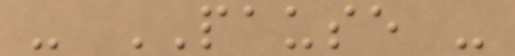- PAUSE -
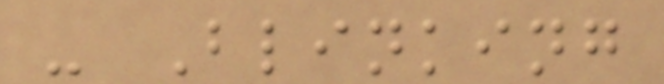- Blinking
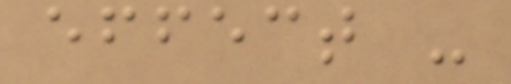effect -
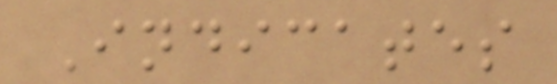Indicates
